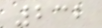232
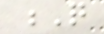Q
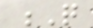Q
